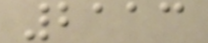2113
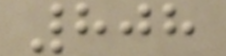808
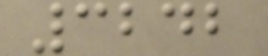3242
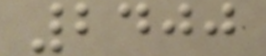2400
